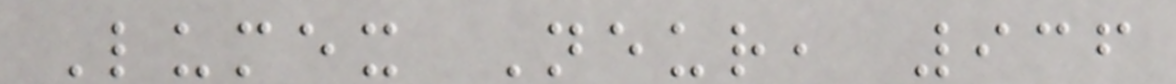Lumex Neur, 936
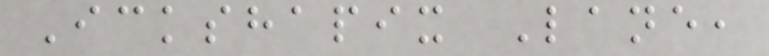Ickshapix Lane,
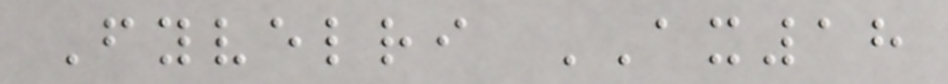Fyvelri AX18
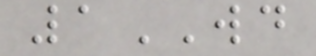1WD
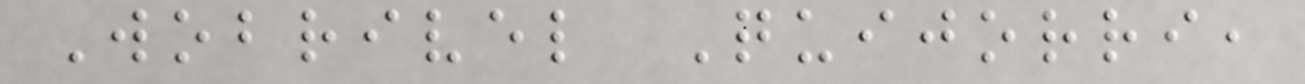Wobrivel Quijorri,
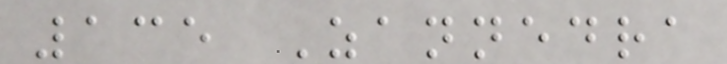135 Zannedra
